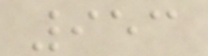953
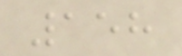158
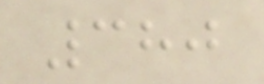380
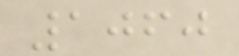1060
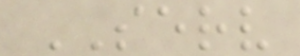SERV
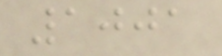1001
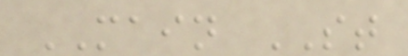MAIN ST
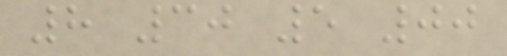8 30 5 00
